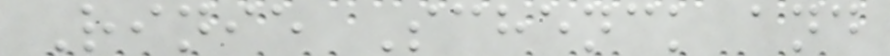Rinie Schenck and
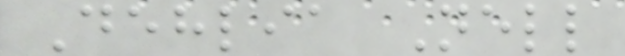Dehlia Nell
